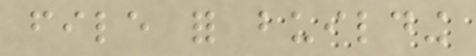file for building
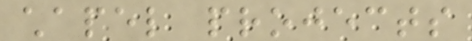chapel projects
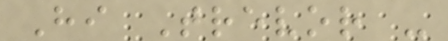Hi Trevor -
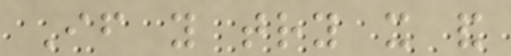If you try it and
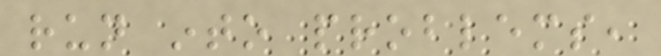run into problems,
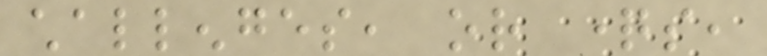challenges, or questions,
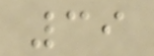39
